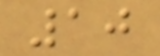10
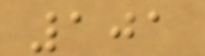101
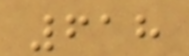618
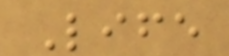Life
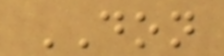DON
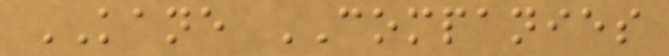KANE COMPANIES
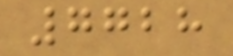7728
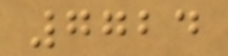7724
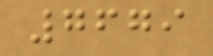7679
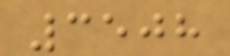3508
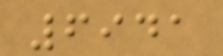6941
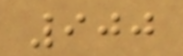900
